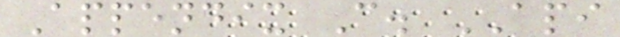Appendix C. API
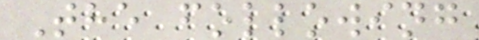The following
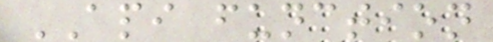API function
